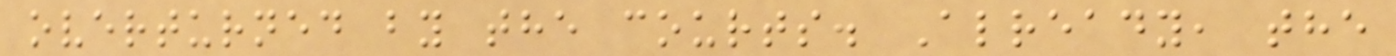overturned by the courts. Already, the
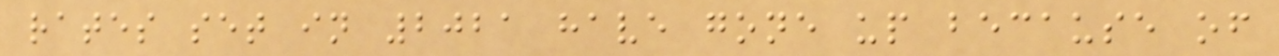rates set in 2021 have gone up because of
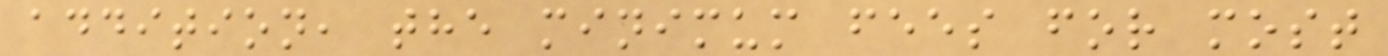addition, the minimum fees for most
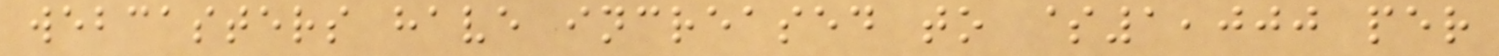webcasters have increased to $1,000 per
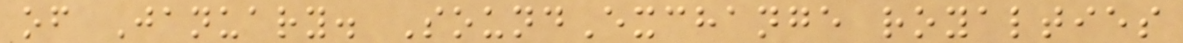of January. SoundExchange royalties
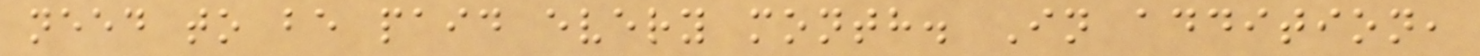need to be paid every month. In addition,
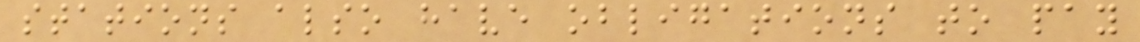stations also have obligations to pay
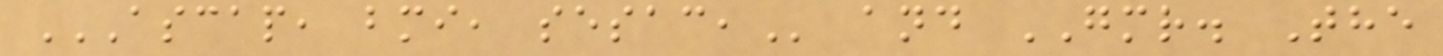ASCAP, BMI, SESAC, and GMR. The
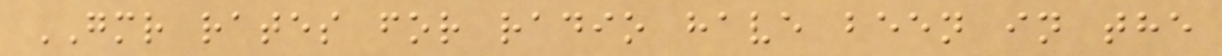GMR rates for radio have been in the
